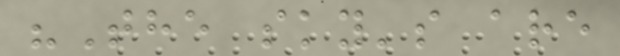"The sky's are
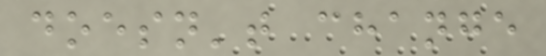doesn't change
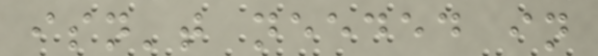isn't needed in
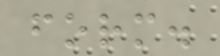form.
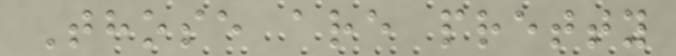Those are pretty
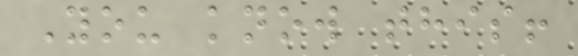You know this!
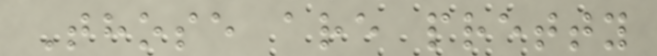Those are pretty
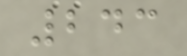243
